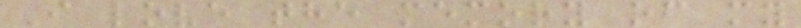I love the memory of my
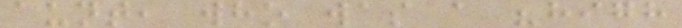aunt, who was a "high
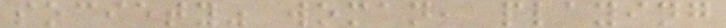society" woman, playing
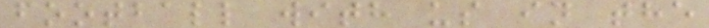football with us in the
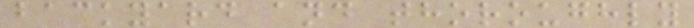backyard and thoroughly
